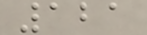121
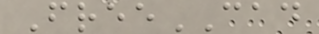FreeCAD
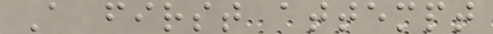A first attempt
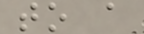to a
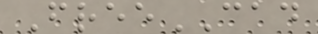FreeCAD
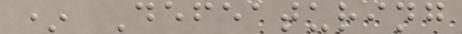* Defeaturing
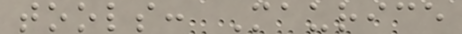tools: Maurice
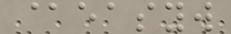@easyw
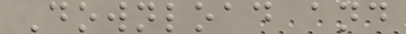Download and
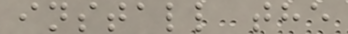install the
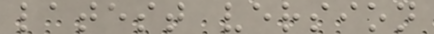latest version
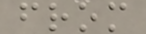from
